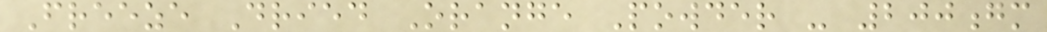Freeze Dried Orange Powder - 200gm
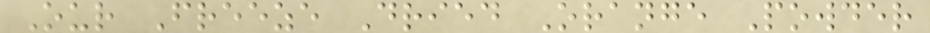Our Freeze Dried Orange Powder
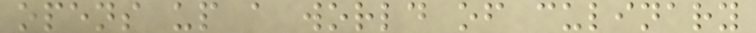opens up a world of culinary
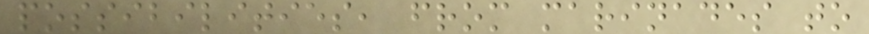possibilities, from marinades to
